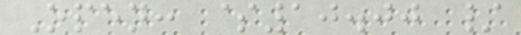Open: $10.00 /
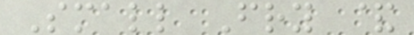Small Fry &
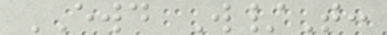EWD W/T:
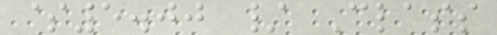$5.00 / Class
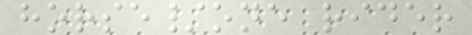horse/one rider
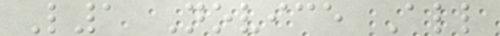L1 Novice All
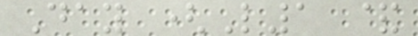Day (L1 &
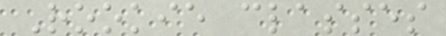Rookie classes
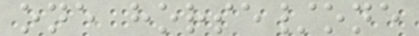one horse/one
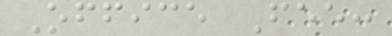Office Fee:
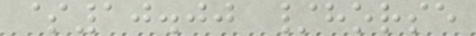$10.00 /horse
